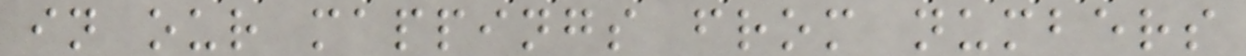in our mappings from numbers
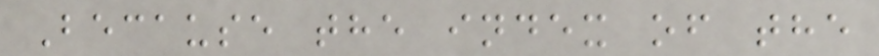Because the index of the
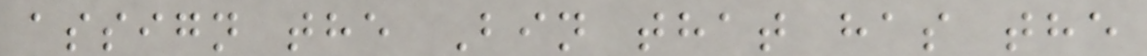assign the Bin that has the
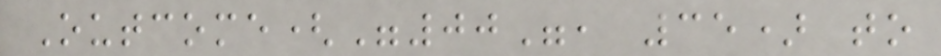Outcome("00", 35) to
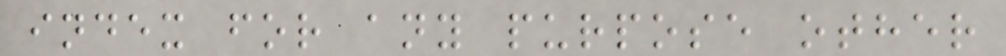index for any purpose other
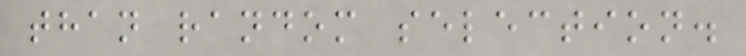than random selection.
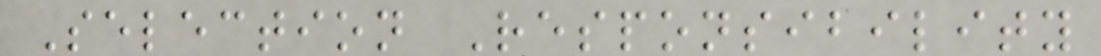Selection Responsibility
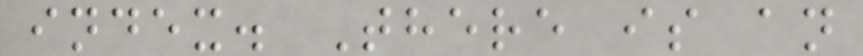index. There is an
